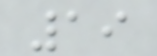19
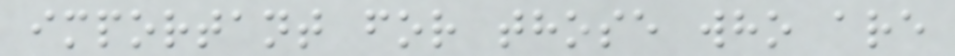important for those who are
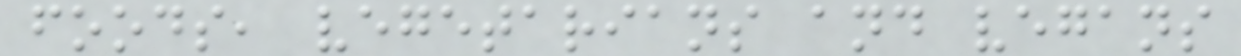foods, vegetarians and vegans
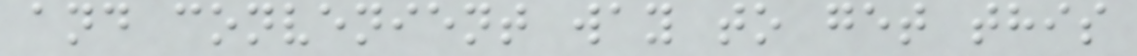and convenient way to get this
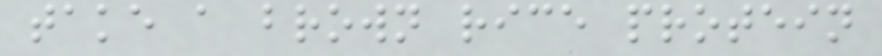take a brown rice protein
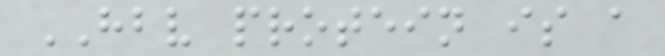HBV protein is a
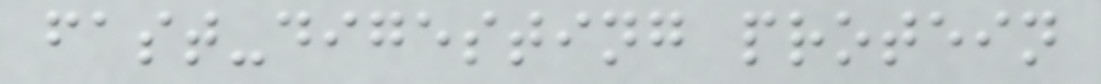fast-digesting protein
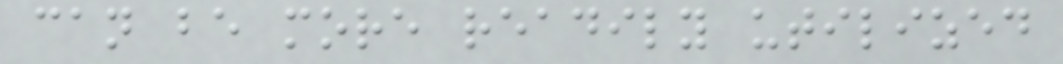can be more readily utilized
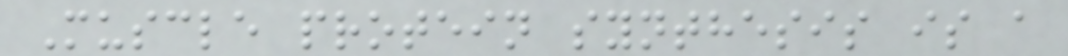Muscle protein synthesis is a
